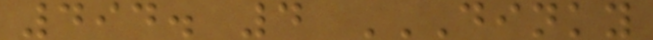494. 4 DINKY
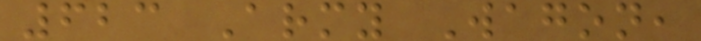623 Army Wagon,
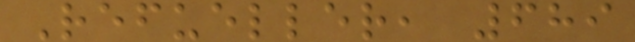Refueller, 689
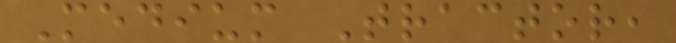Medium Tractor,
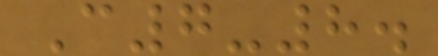C7-8.
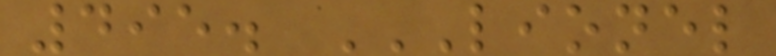495. LIONEL
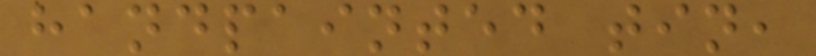handpainted tin,
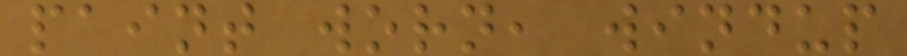paint worn, windup
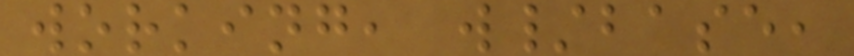working, w/base,
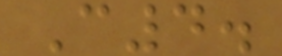C4.
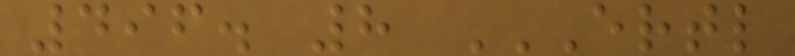496. 8 ERTL
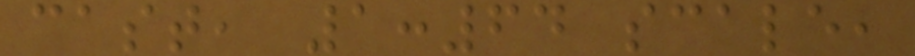cast, 1:64 scale,
